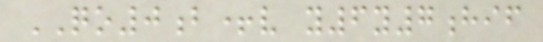QO0b+v y6y7hif
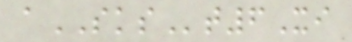aSKSt6Xi
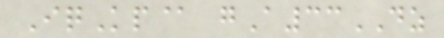IqKp@ gA33DZ
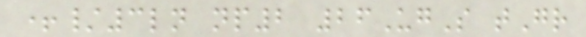+/3ln np2 26UgS tGr
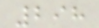298
